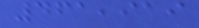461,919
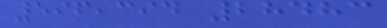596,394 28483
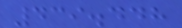439.448
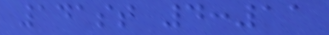141st 4:11
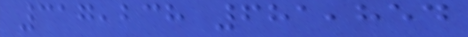317,238 681,854
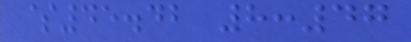$45.42 8:47
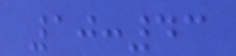10:43
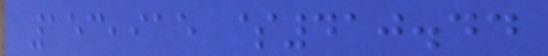153,915 $410.44
